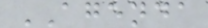AGENDA
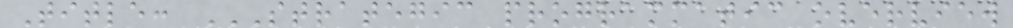Title: STRATEGIC PROGRAMMATIC OVERVIEW
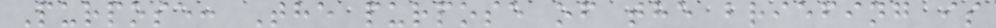Purpose: The purpose of the briefing is
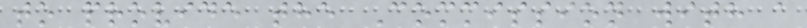to provide the Commission with a
